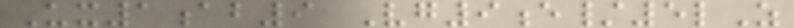Ux1ab9 Vg9e/5lZ
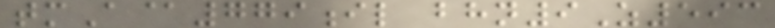tmA@779il bhn9Z593
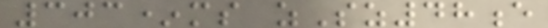303*ms zSz48e
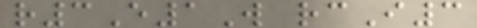r3E1W rcI3
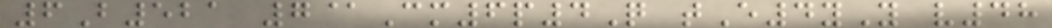6B521 7@Cm6p4Q tE4yY v48
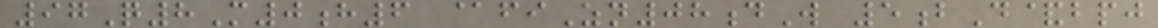97Q8M0h6 @fiZn08dW 5bD&bpj
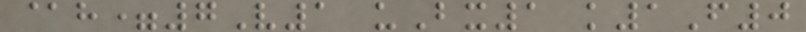@h=7V1 uBx1 k1F0
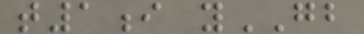t1i yGB
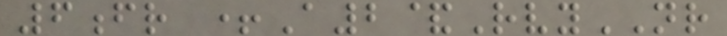6fr +A2&RvyNR
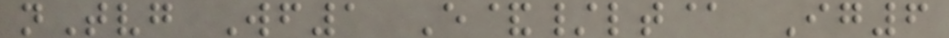nTvg Wf1 E&/lt@ Ig6
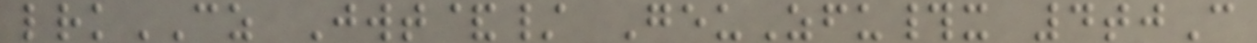lrkCZ Jwt&/ GeuZfu#x 4tjC
